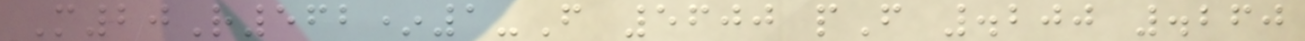M20R562*1-F 5600 pF .200 .260
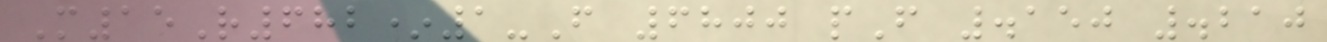M15R682*1-F 6800 pF .150 .210
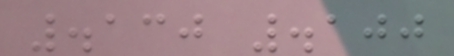.130 .100
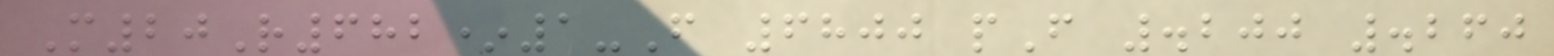M20R682*1-F 6800 pF .200 .260
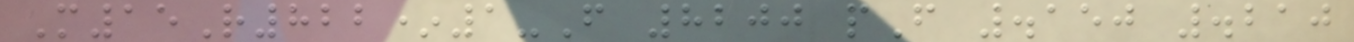M15R822*1-F 8200 pF .150 .210
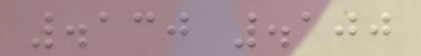.130 .100
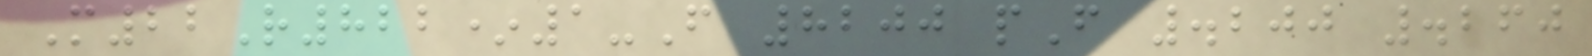M22R822*1-F 8200 pF .200 .260
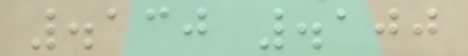.130 .100
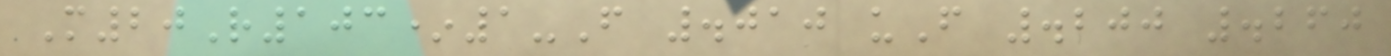M20R103*1-F .010 uF .200 .260
